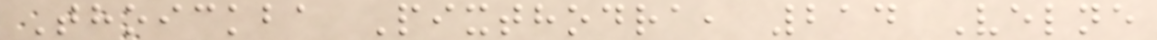Thoickba Pixthodra, 214 Velne
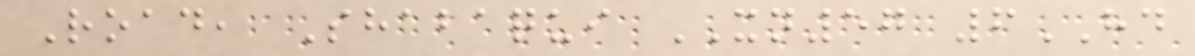Road, Shabaqui XN57 6HD
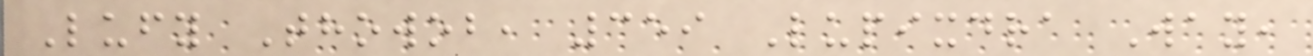Lufy Thowob, 359 Lupixdra Way,
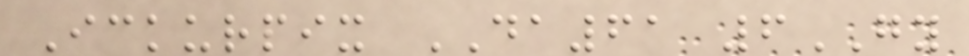Ickurpix DA61 6GY
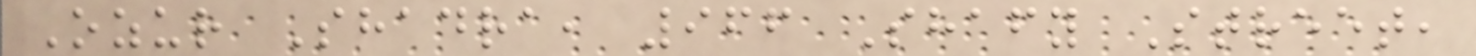Ozur Shadra, 966 Shafy Street,
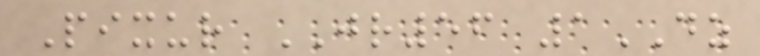Pixur JR56 1DZ
